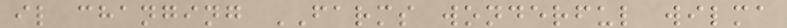il changing FARMS wonderful wilma
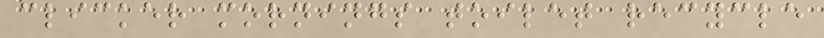clicker mornings toilet recycle
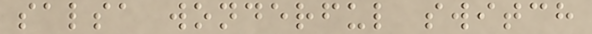salsa wonderful switch
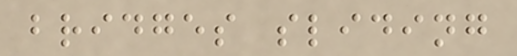bridges sliding
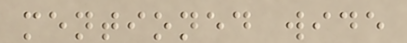mentioned wide
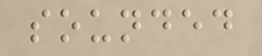sounded
